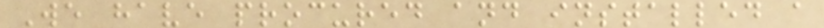We have procured and installed a
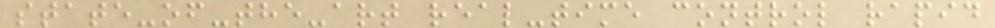state-of-the-art real-time control rapid
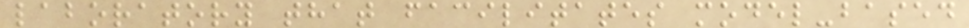laboratory that facilitates model-based
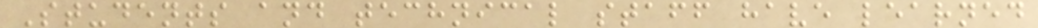Students and technical staff have learned
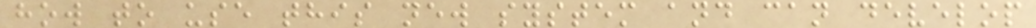how to use this new system and can develop
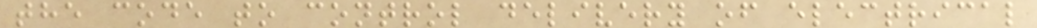the code to control delivery of electrical
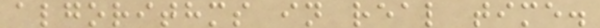algorithms in real time.
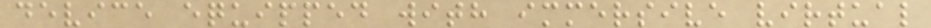device equipped with immersive virtual
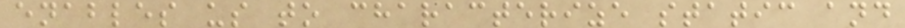enables us to characterize static and
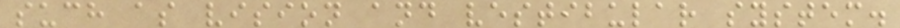such as vision and vestibular system.
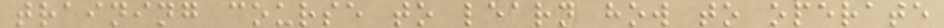training course to learn how to operate
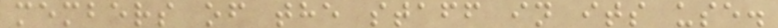members of the staff in its use.
